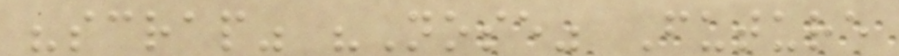"scrap" "Nose" Future
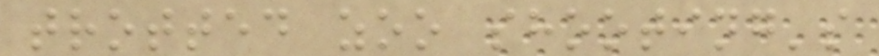trotted zoo shooting's
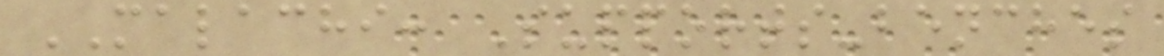MALACHI: Supports-benches
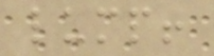lump!
